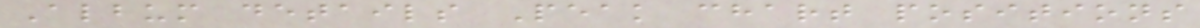Album details Peak chart positions
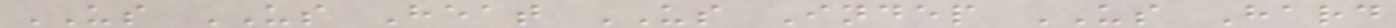US US Heat US Indep US Hard
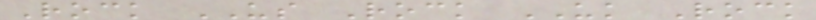Rock US Rock UK Rock
